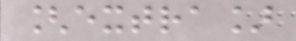[extra]
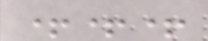+++
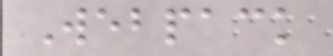Webpack
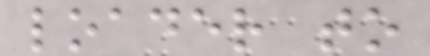loader to
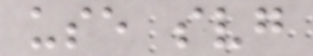use svg
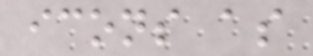icons as
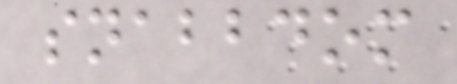snabbdom
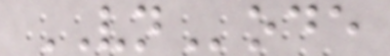VNode
